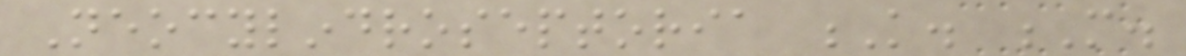Neocylindroseptoria K. M.
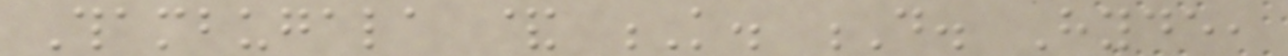Thambugala & K. D. Hyde,
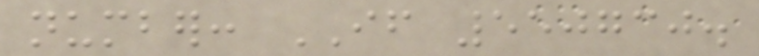number: IF 550730.
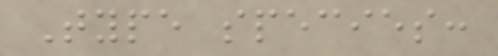Type species:
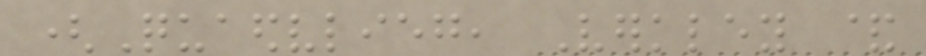(Quaedvlieg, Verkley &
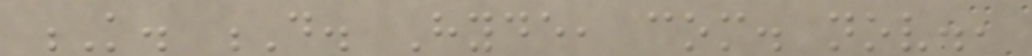K. D. Hyde, com. nov.,
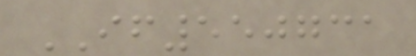IF550731
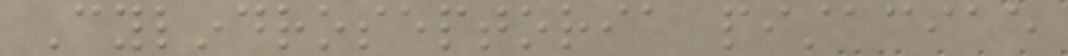Cylindroseptoria pistaciae
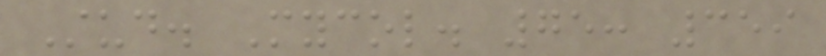Stud. Mycol. 75: 359
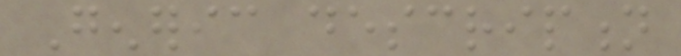Generic description
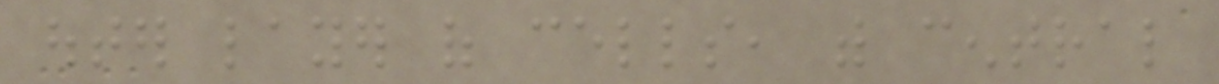outer layer of cells, with central
